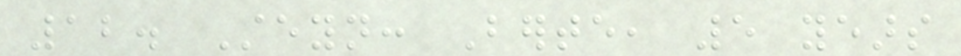12. Steyn: Berte, 5 years
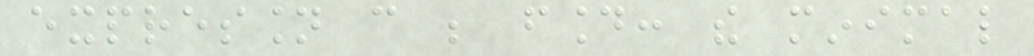expression can be found: the minimal
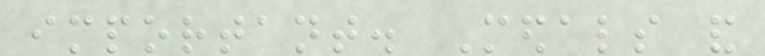important. Medals and
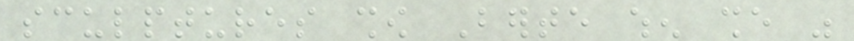sculptures show Berte when she was
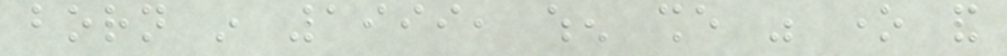born in 1999, when she was one and
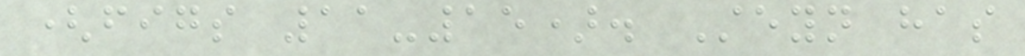(figs 11-15). Steyn has
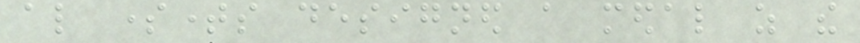also sometimes designed a medal as the
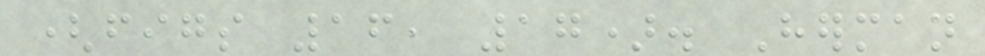(figs 16, 17). Herman
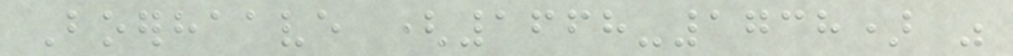Boerhaave (1668-1738) was
